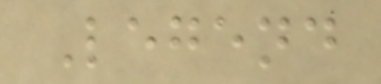Legend
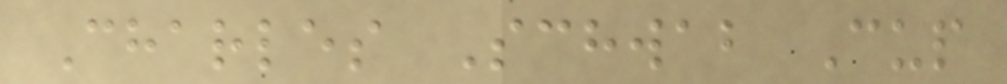Charles Schwab Cup
